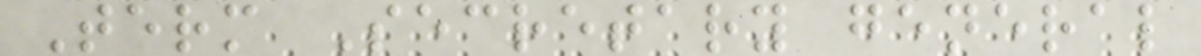Term Secretary general
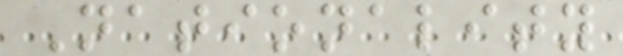Nationality
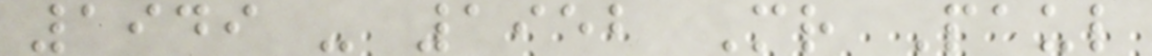1949 - 1952 Mr Paul
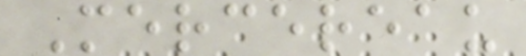Mercereau
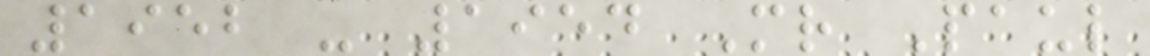1952 - 1954 Mr Paul
